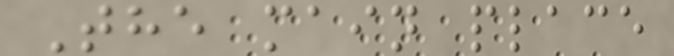The main place
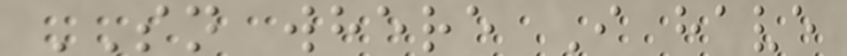SN where I have
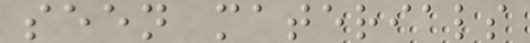seen materials
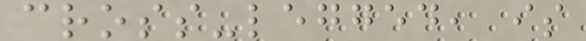cross-legged, is
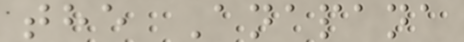the Anapana
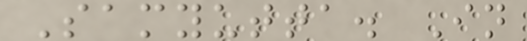Samyutta. In
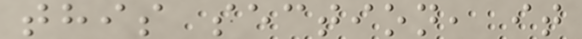this section, it
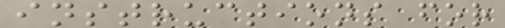instructions for
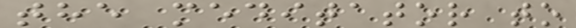the meditator to
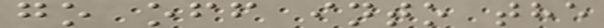go off into the
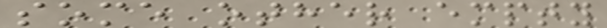some other empty
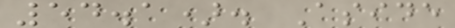54.1). Aside
